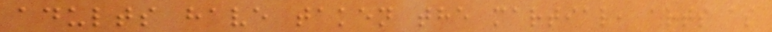adults have taken the martial, arts as
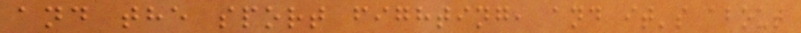and the sport fighting, and it's about
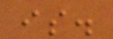is.
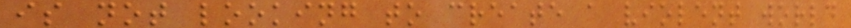is not looking to create a violent world
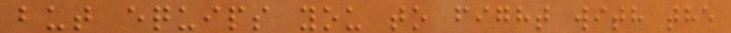but equips you to fight with the
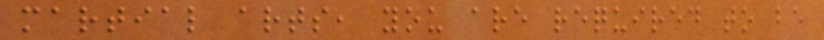martial arts, you are required to be
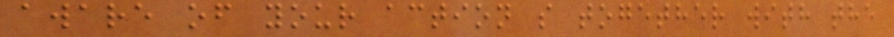aware of your action s together with the
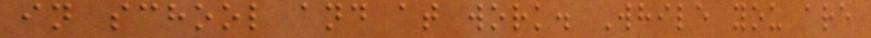in school and at work. While you are
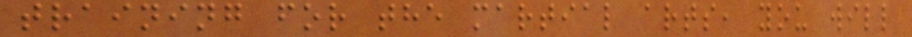training for the martial arts, you will
